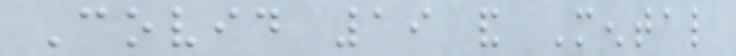Covid 19 and Mental
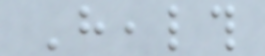Health
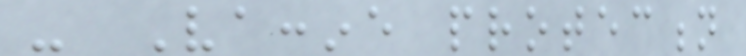- Vaccine protection
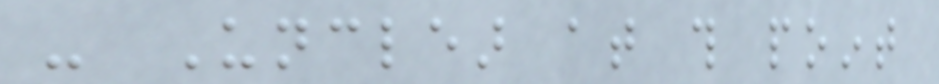- Unclear at this point
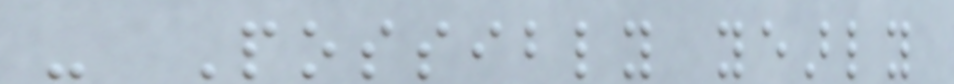- Possibly yearly
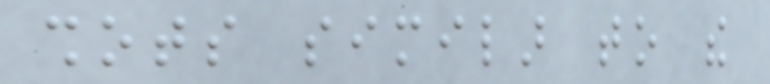shots similar to the
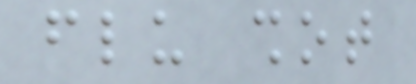flu shot
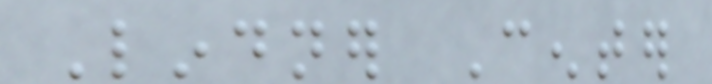Lindner Center
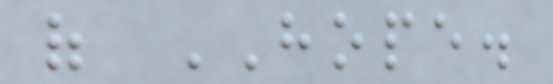of HOPE.
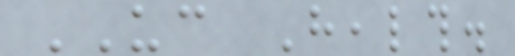UC Health.
